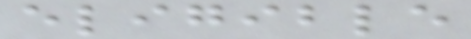eligible
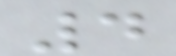4
